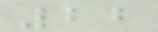22
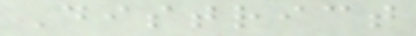District
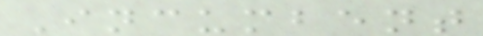Incumbent
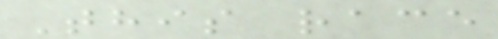This race
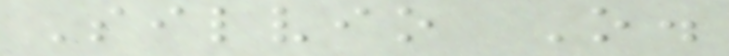Silvio O.
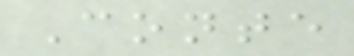Conte
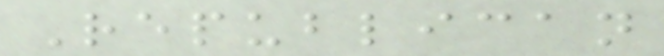Republican
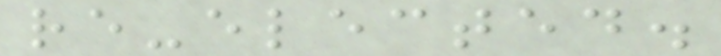re-elected.
